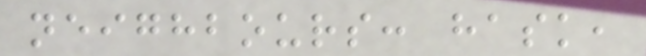neighbours: hask,
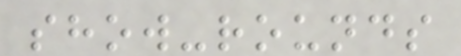show-rounds
